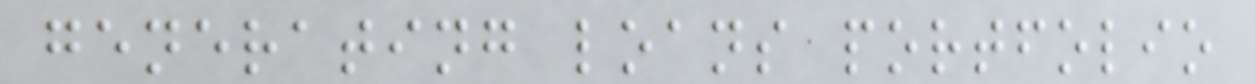generating loans portfolio
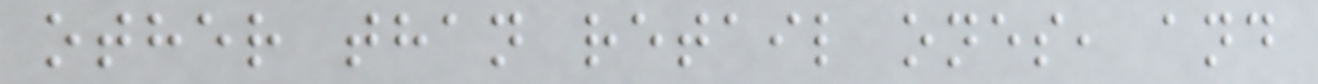other than retail ones, and
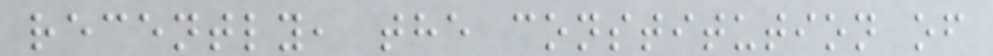recently, the constitution of
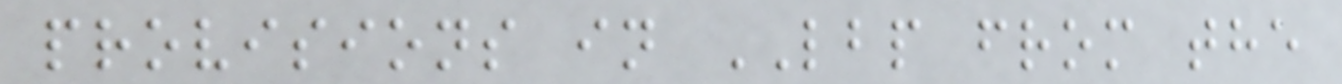provisions in LBP from the
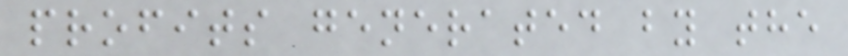profits generated by the
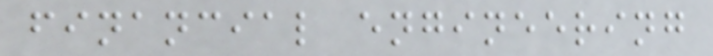financial engineering
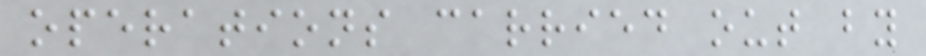operations carried out by
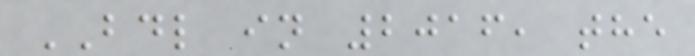BDL in 2016, the
